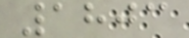1803
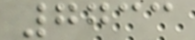7733
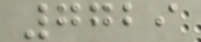7729
